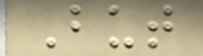But
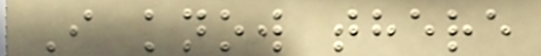I know there
